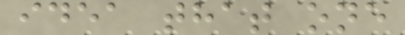idea that one
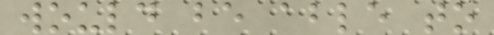would be able to
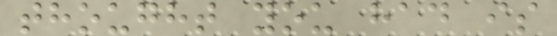thought you had is
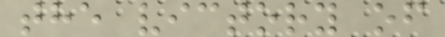the victory of
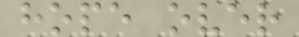hope over
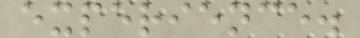experience.
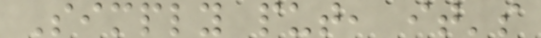Simply put, it's
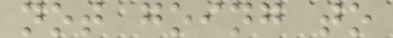not going to
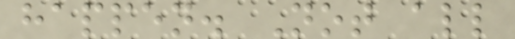happen. Not all
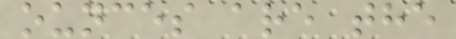ounces are the
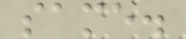same.
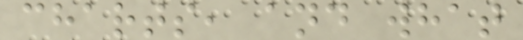charts, and what
